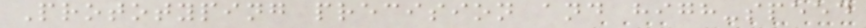Prototyping precision and high-speed
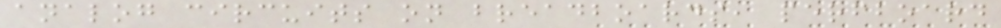analog circuits on breadboards, perfboard
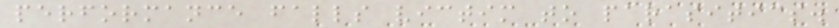performance falls victim to parasitics.
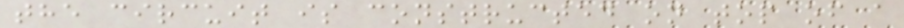the circuit is constructed on top of a
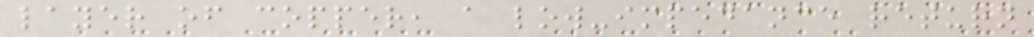layer of copper, a low-impedance return
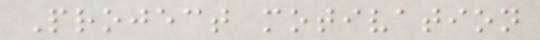Project motivation
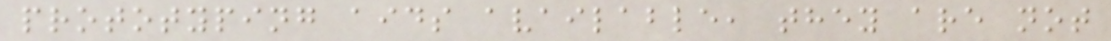prototyping aids available, they are not
